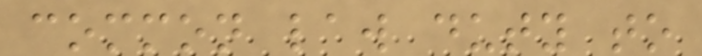common law duty to
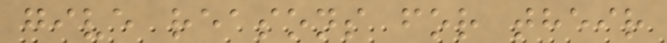give reasons for their
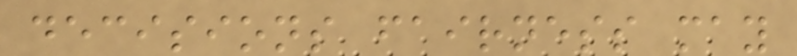decisions fairness may
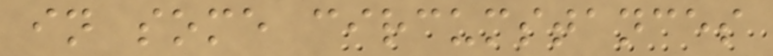in some circumstances
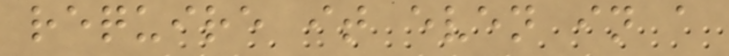require it even in a
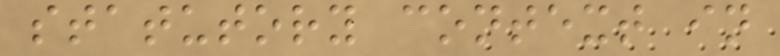statutory context in
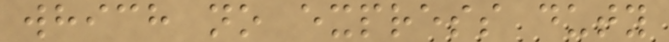which no express duty
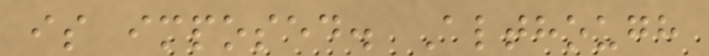is imposed. Although
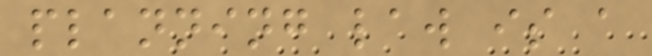planning law is a
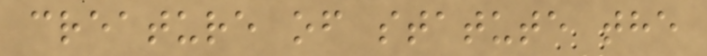creature of statute the
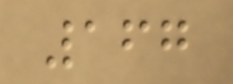167
